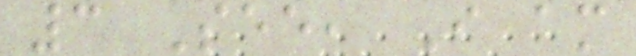3 See, I am
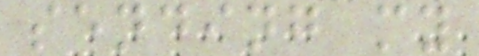sending my
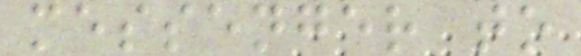messenger to
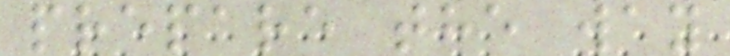prepare the way
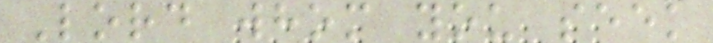Lord whom you seek
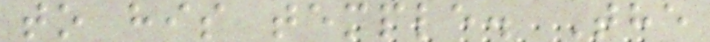to his temple. The
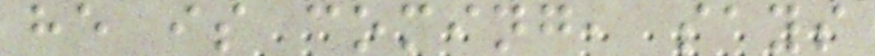he is coming, says
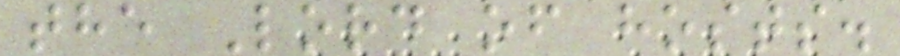the Lord of hosts.
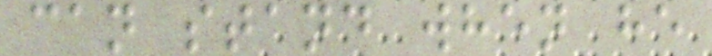can stand when he
